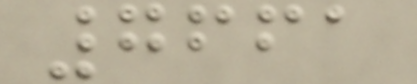7661
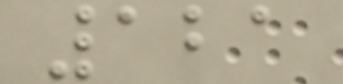121
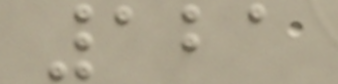121
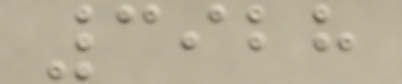3928
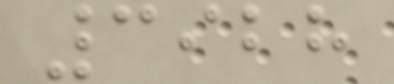3928
